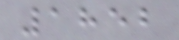1852
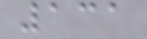131
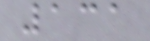131
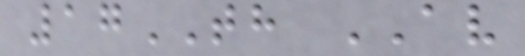17TH AV
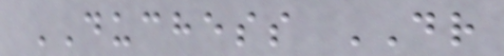DUCHESS DR
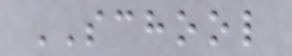SCHOOL
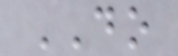DO
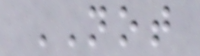NOT
